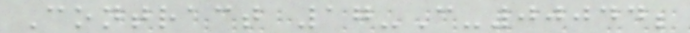Contract 17-C-00044;
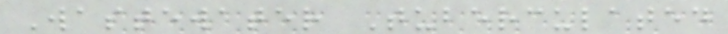Wastewater Tuberculated
